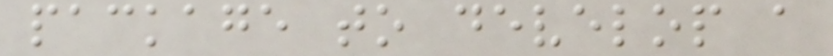package to develop a
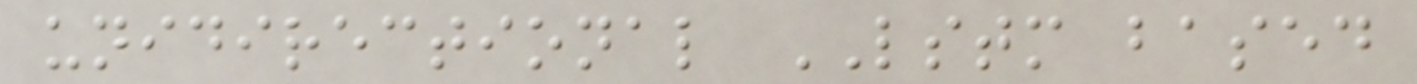unidirectional LSTM based
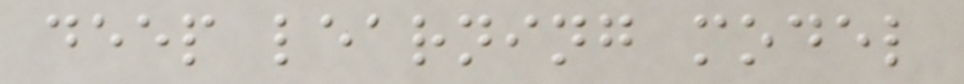deep learning model
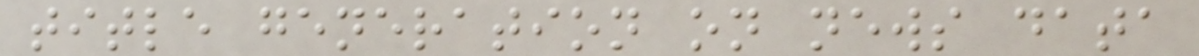title generation on news data
